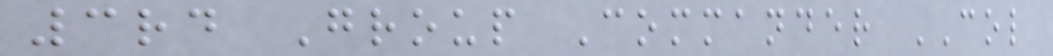3rd Group Commander COL
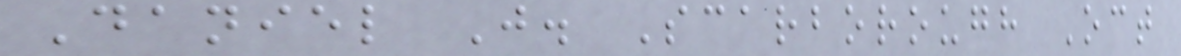Daniel J. Scarborough Oct
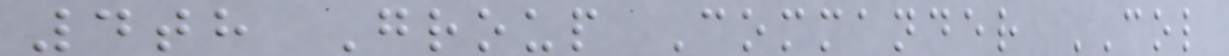4th Group Commander COL
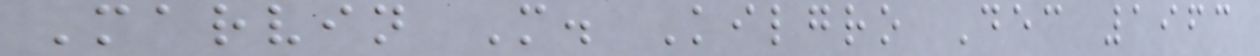Marvin M. Kilgro Dec 1963
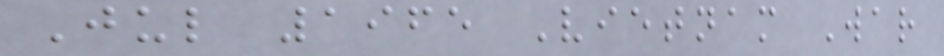Jul 1965 Vietnam War
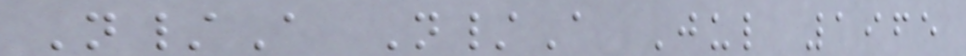N/A N/A Jul 1965
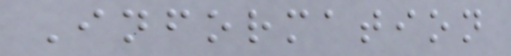Information
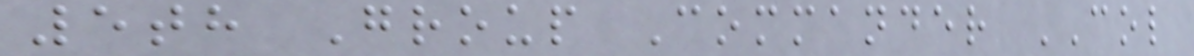5th Group Commander COL
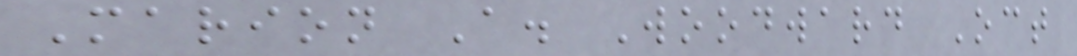Marion A. Woodward Oct
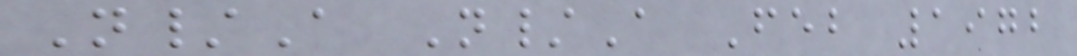N/A N/A Feb 1972
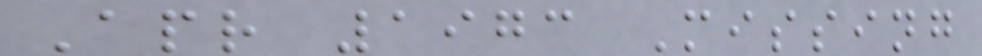Apr 1973 Missing
